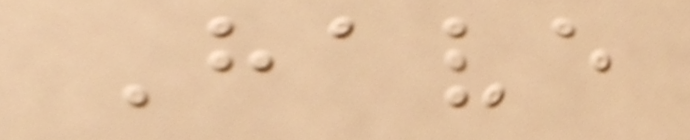Have
